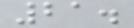21.
